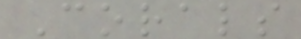Corals
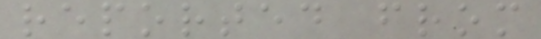reported from
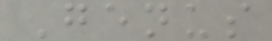Genus
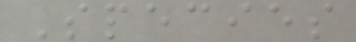Species
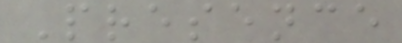Presence
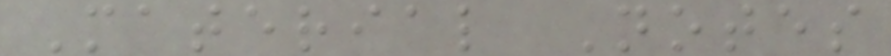Material Notes
